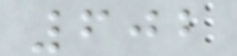602
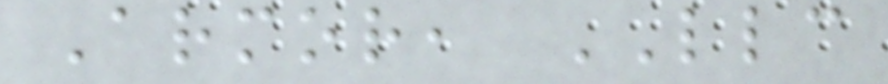Armor, LLC
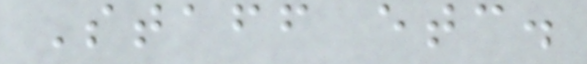Staff etc.
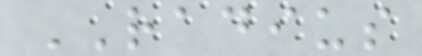RADIUS
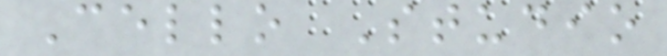Cello Studio
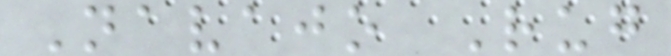Navajo Rug
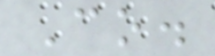Co.
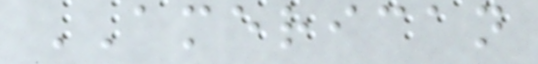AMERICAN
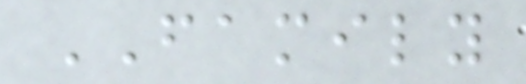FAMILY
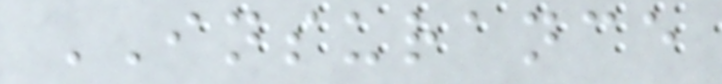INSURANCE
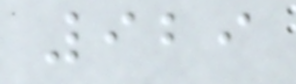929
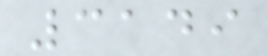3149
